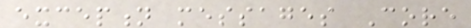exception messages Core
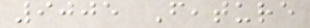9005 Feature
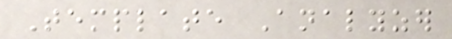Template Analyzer
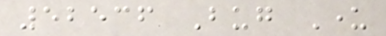52536 Bug Under
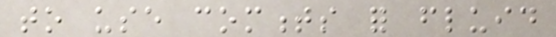to use comments for fluid
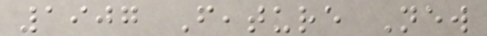1907 Feature New
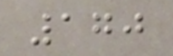170
